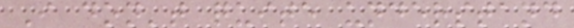I don't quite understand
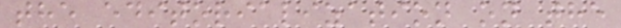the editorialization on the
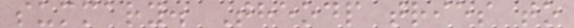summary. Theodp tries to
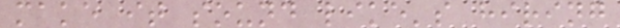make it sound like's hiring
